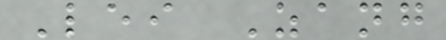Lei Zang
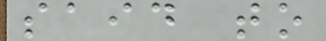said to
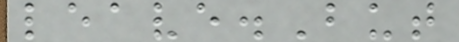leave.But
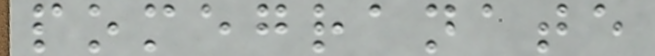pomegranate
